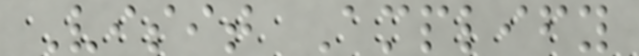Visit Amplify
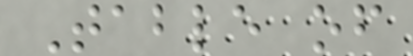Table of
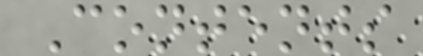Contents
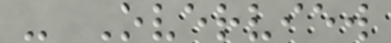- Overview
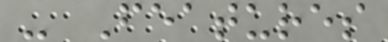- Features
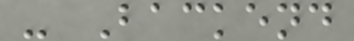- Backend
